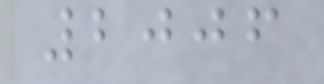2006
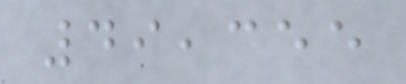49,355
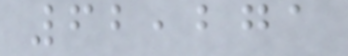62,271
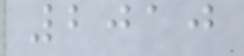2010
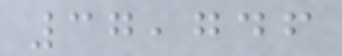37,746
